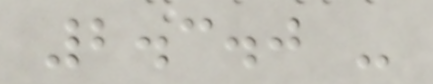2.3.0 -
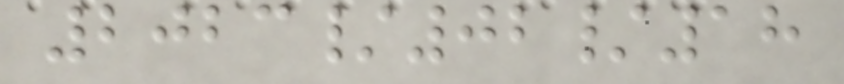2023/02/18
